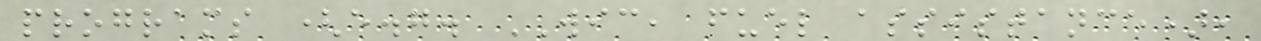programs (e.g. WIC, fuel assistance),
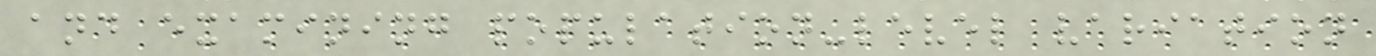and examining population-level variation
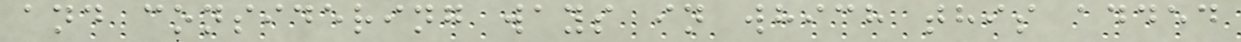and considering ways in which this added
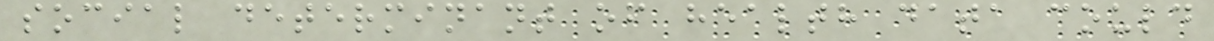social determinant of health data could
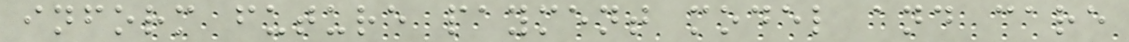inform future payment model and care
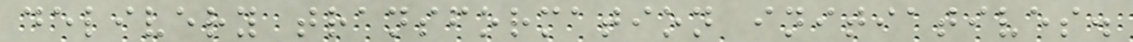delivery transformation initiatives.
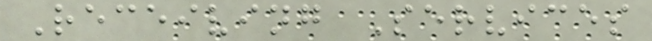Receiving Services
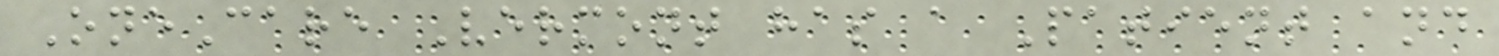OneCare Vermont has a Patient and
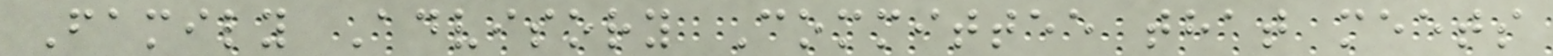Family Advisory Committee that meets
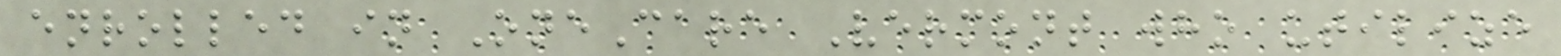enrolled in OneCare Vermont who utilize
